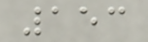153
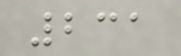231
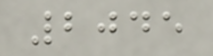2045
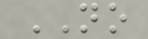NO
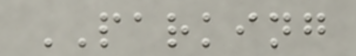PARKING
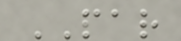PAR
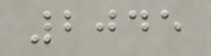2045
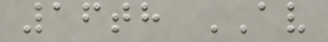16th AV
